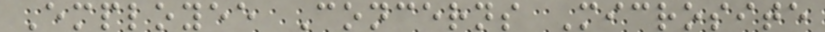Employee Concerns Microsite
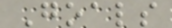Goals
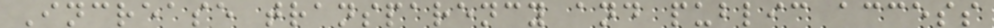Increase transparency and public access
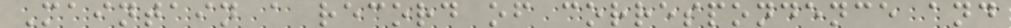Maintain a record of correspondence and
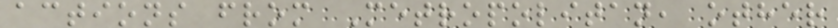actions from Metropolitan, other
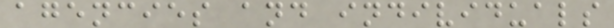agencies and individuals
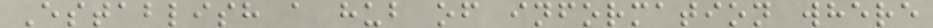Establish a hub of information where
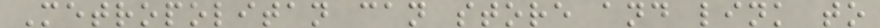Metropolitan can store and link to
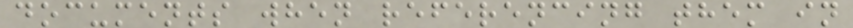documents when referencing them in
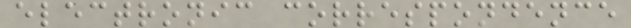electronic correspondence
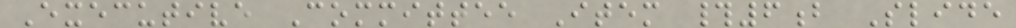Executive Committee Item #6b Slide
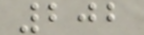202
